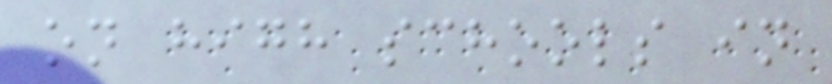on high schools in
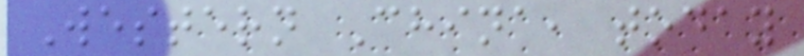Western China, today
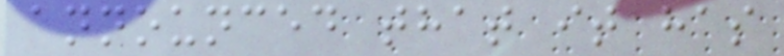announced that it has
